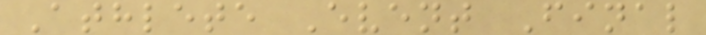Athlete Event Final
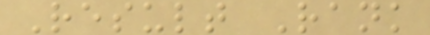Result Rank
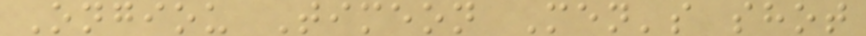Ongiou Timeon Men's shot
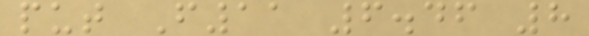put F11 6.46 8
